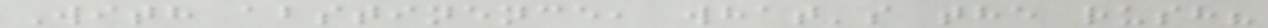With abstinence, what's the rush?
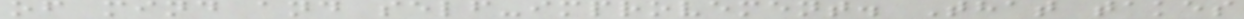of mind and self-improvement. That takes
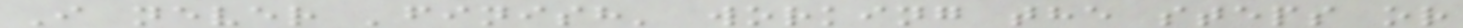I never 'finish' working the steps or
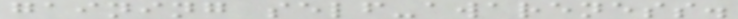gaining self-awareness.
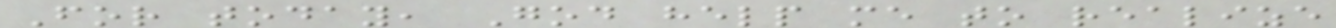For today, God help me to realize
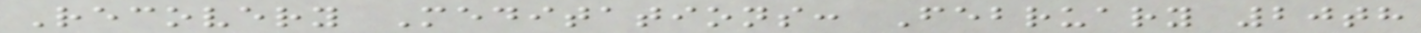Recovery Meditations: February 20th
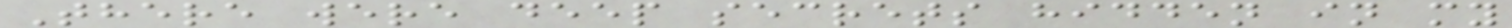There were deep secrets hidden in my
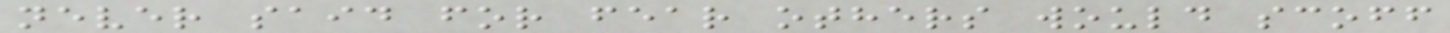never said for fear others would scoff
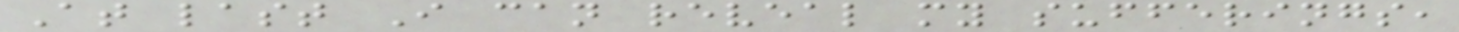At last I can reveal my sufferings,
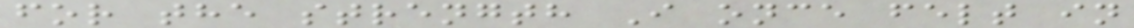for the strength I once felt in
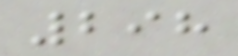298
